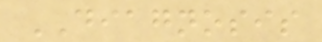DIAGNOSIS
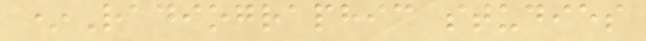*Radiographic studies
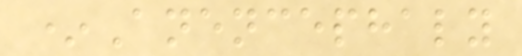*Anencephaly
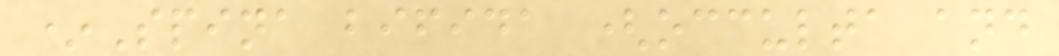*Spina bifida (occulta and
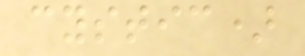cystic)
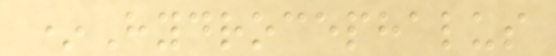*Hydrocephalus
